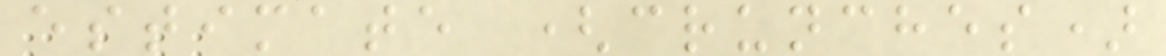estimate (crunches)
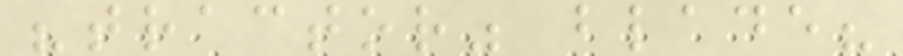"tractor" blade?
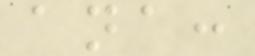ana:
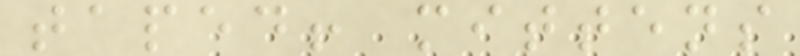taped! mittens
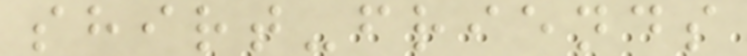shirt-friends
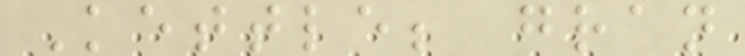Kettle; gran
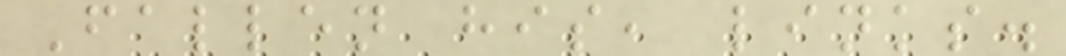Fallen his, links.
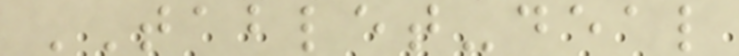TABLET-deal
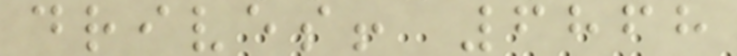drives! 6868
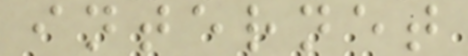internet
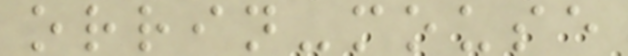orrin-mouse
